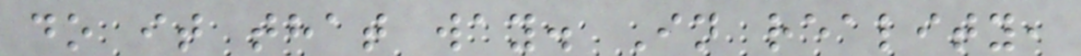do it that way. In reality,
